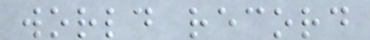world record
